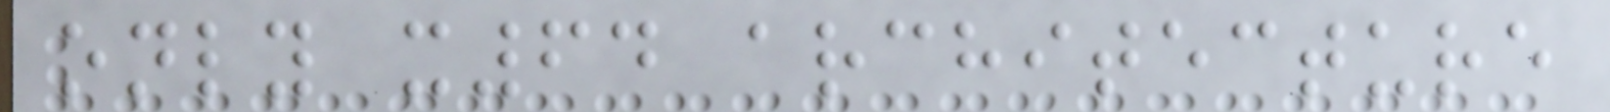only x64 architecture
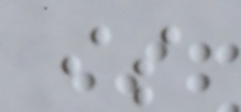is
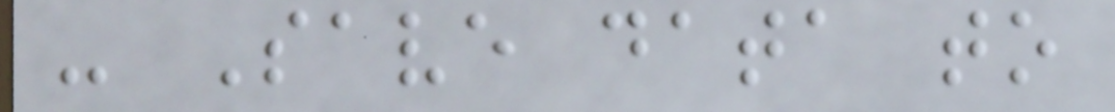- Save data to
